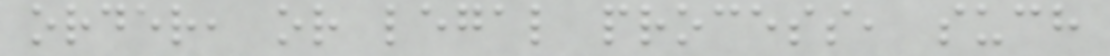order, or legal process, such
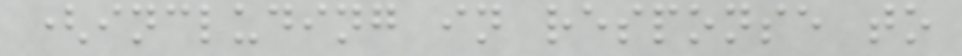(including in response to
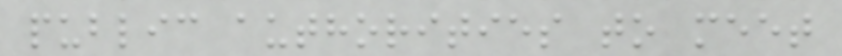public authorities to meet
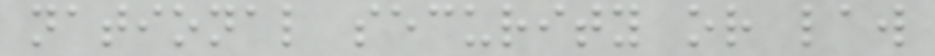national security or law
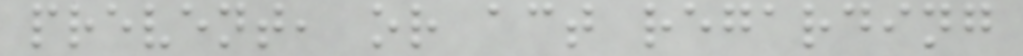prevent, or act regarding
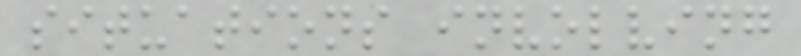situations involving
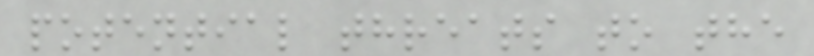potential threats to the
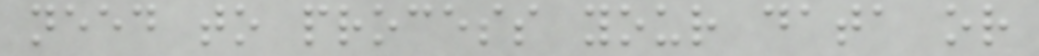need to process your data or
